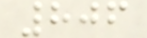806
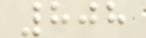808
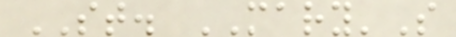ST. MARY'S
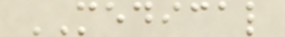MEDICAL
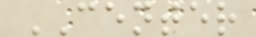CENTER
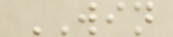WIN
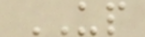UP
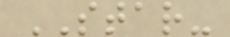STAR-
